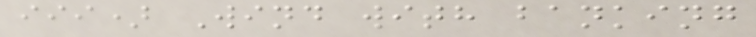iii) Wind with banking
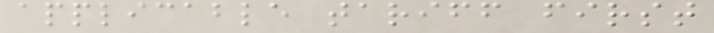applicable tariff first
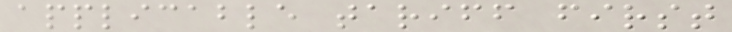applicable tariff first
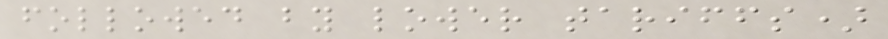followed by lower tariffs)
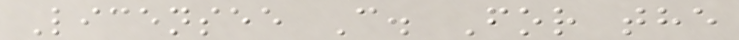Licensee C. For the
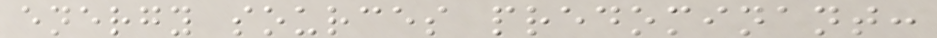energy sources predominant:
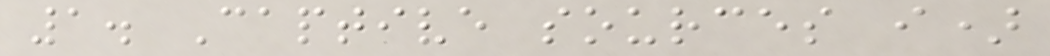1. Captive sources i)
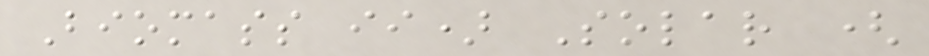Biomass ii) Solar (
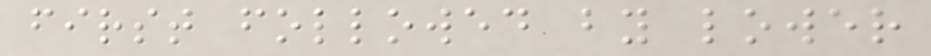first followed by lower
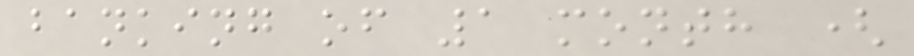banking of 1 month (
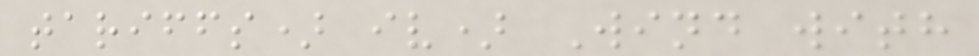tariffs) iv) Wind with
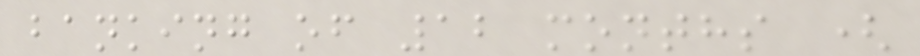banking of 12 months (
